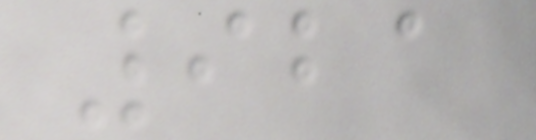921
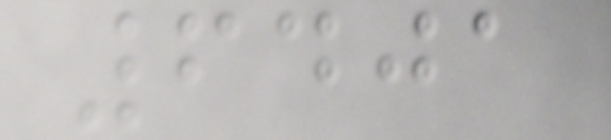6401
